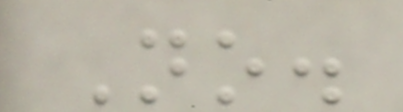No.
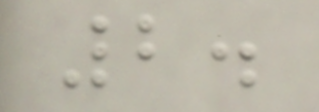2.
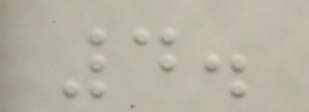4.
